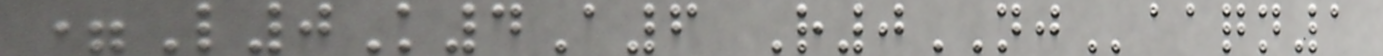=L0K4A6 R0NJaaqn1
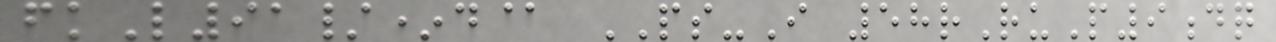fkL91/*d@ PS-I 58rRuP9dq
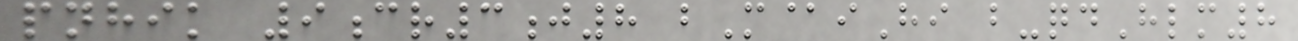pnhik 9cr3j8 bM@iHi b-qdHlm8
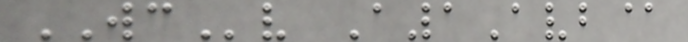WCv A1Avb@
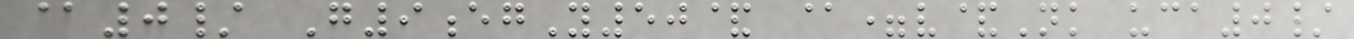@0/ G9egY50& @=v&Nk uca0/
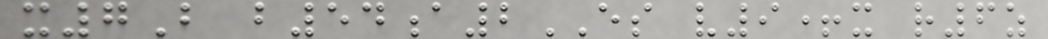x7B b54a2ES v9+x r6z
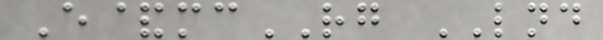E&mcRG LND
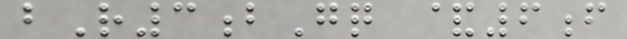bR3bGq &6f
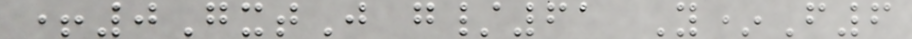+0GxtJ g/61 Y*F6
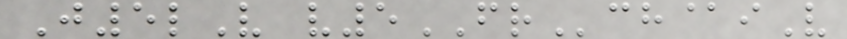J5lV v5FRch@iV
